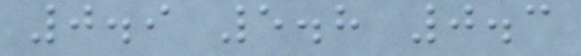0.9 5.8 0.3
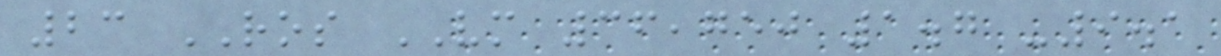23 ROS VM 36,750 1.7 -9.1
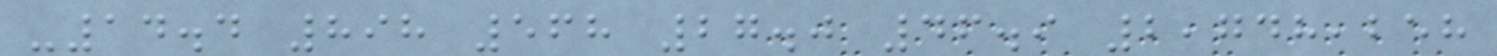-14.4 898 568 27.0 46.9 2,748,258
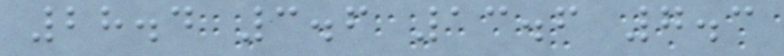28.4 3.6 13.6 7.3
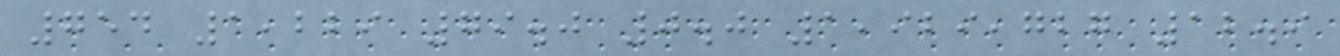754 1,229 79.0 0.0 1,929,727 12.9
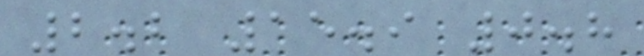2.2 15.9 0.8
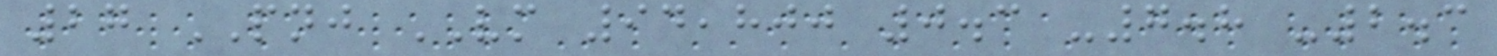27 PNJ VM 94,800 0.3 -7.8 -2.3
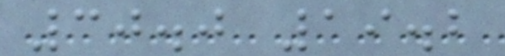30.0 19.2
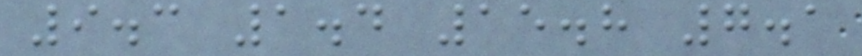9.3 1.4 15.8 7.1
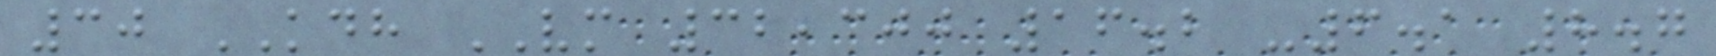30 KDH VM 32,300 16.2 -6.1 8.7
